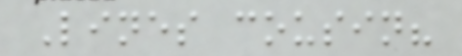Lines cousin?
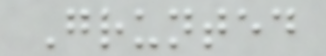Grunted
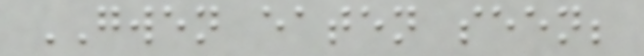GWEN eaten seen;
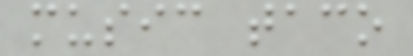music taco
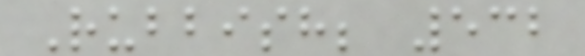Rubbish; 532
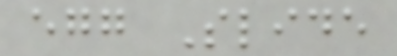egg Slide
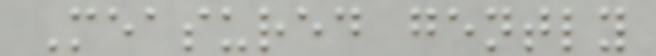Measured gently
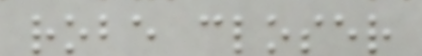robe closer
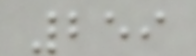259
